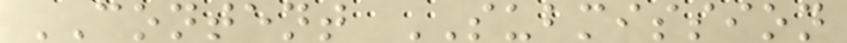CONTENT SUBMISSION
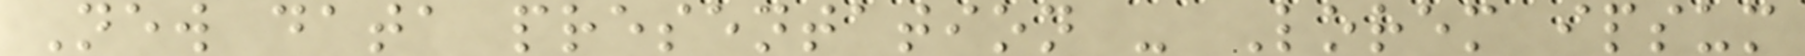New data presentation - Lorem ipsum
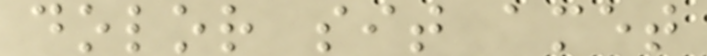dolor sit amet
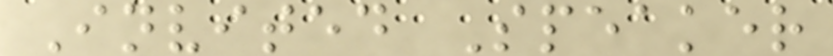Invited Speaker
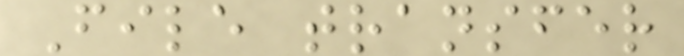File transfer
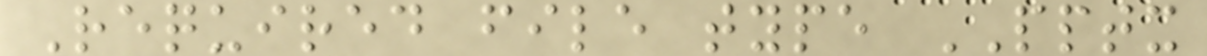Required file type PPTX
